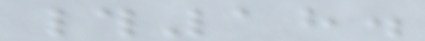#18.
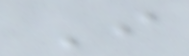I
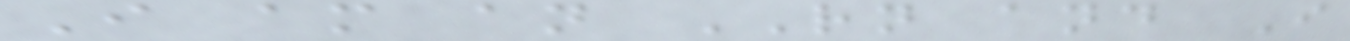I am an RN and I
